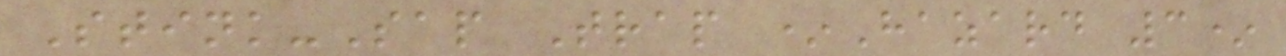Stink-Sap Trap *Hazard 3*
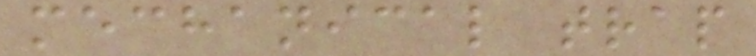mechanical trap
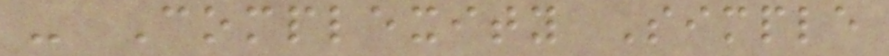- Complexity Simple
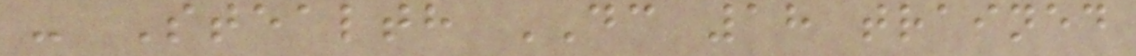- Stealth DC 18 trained
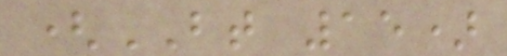(BT 15)
